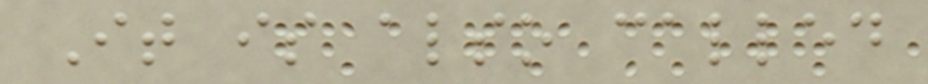It is also called
